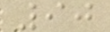90
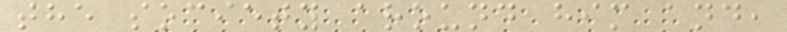the society around him and,
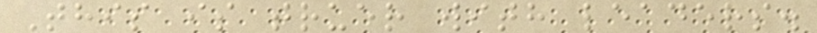This is truer with leaders.
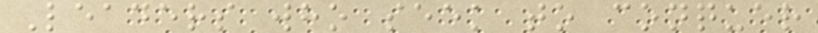Leaders who seek to conquer
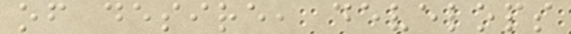of desire, develops
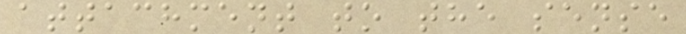attachment to the sense
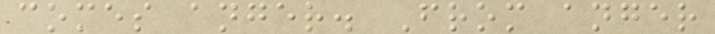comes anger. From anger
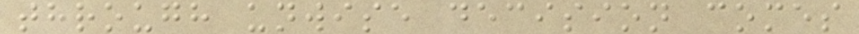through unwise decision comes
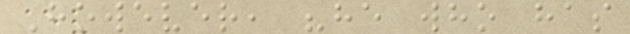However, "he who has
